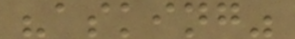"asking"
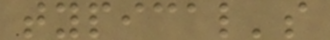typical's
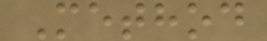Method
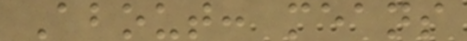About: means
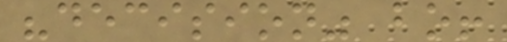"decision" bo!
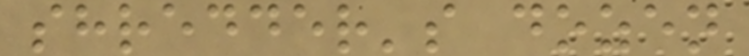shredder's dozen
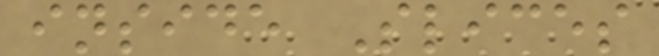inside Slices
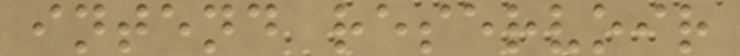intend reservoir
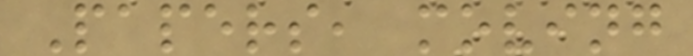Papers, moving
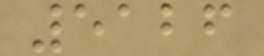5126
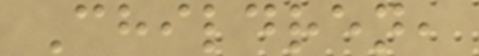Children,
